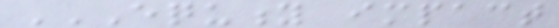EQUITY IMPACT
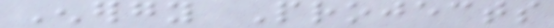Energy Projects
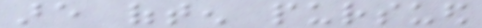are often pursued
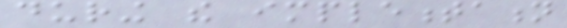during the implementation
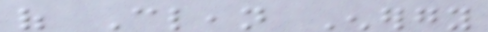of Clean Energy
